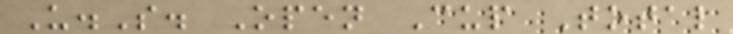U.S. Open Cup Total
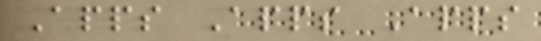Apps Apps Apps
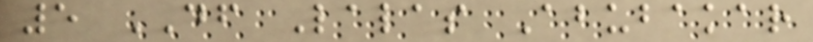5 DF Lalas Abubakar
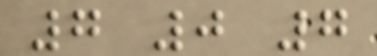7 0 7
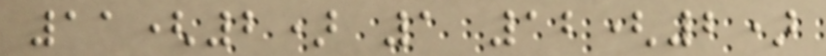11(2) 1 12(2)
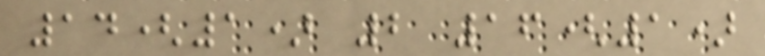14(1) 2 16(1)
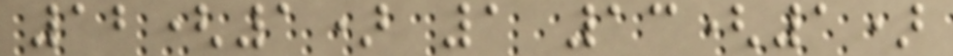12(1) 1 13(1)
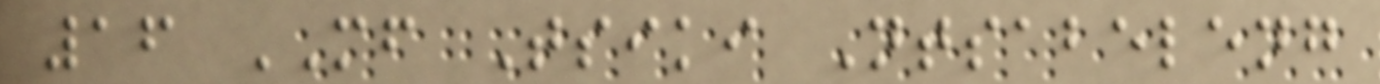16 MF Tsiki Ntsabeleng
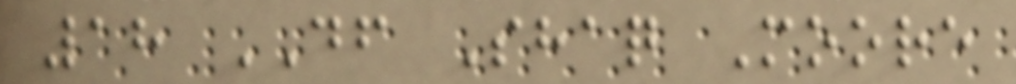18 DF Shaq Moore
